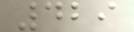429
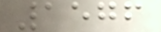1576
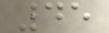45
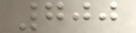700
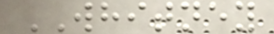WHITNEY
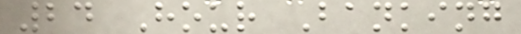24 Hour Banking
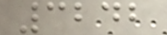3242
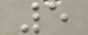5
